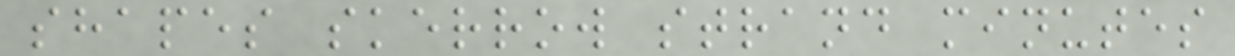shapes skerrow strand minutes
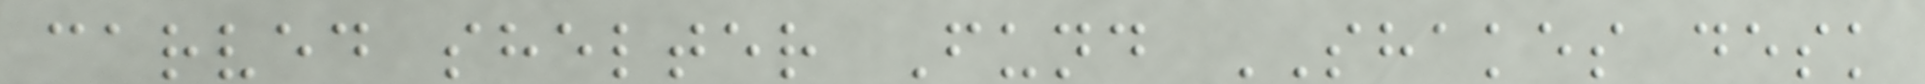carved shelter Fund SHAKES desk
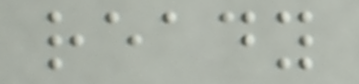ready
